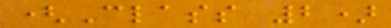(Class 2)
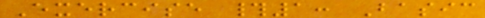Exercise #1: Basic
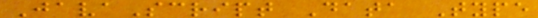JavaScript Data Type
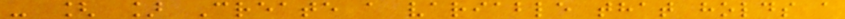- [ ] Create a variable that holds a
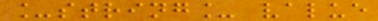_string_ value
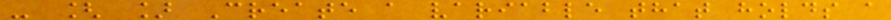- [ ] Create a variable that holds a
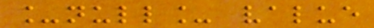_null_ value
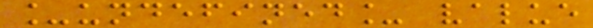_undefined_ value
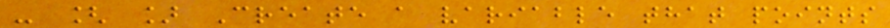- [ ] Create a variable that points
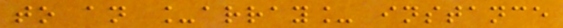to an _array_ instance
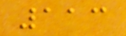113
